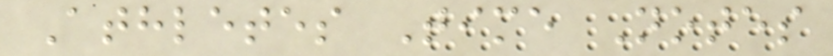Athletes Time Notes
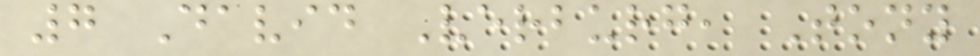7 David Verburg, Tony
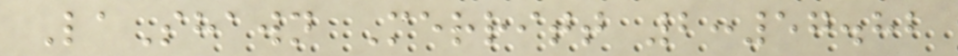LaShawn Merritt 2:57.82
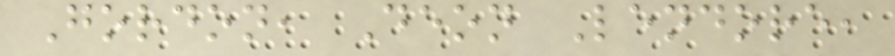Gordon, Deon Lendore,
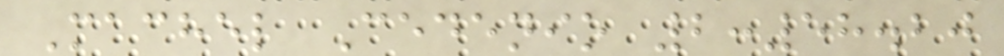Machel Cedenio 2:58.20
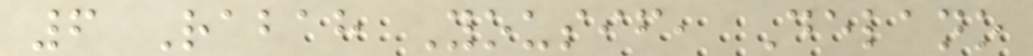6 Rabah Yousif, Delano
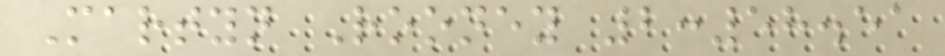Martyn Rooney 2:58.51
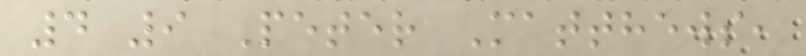4 9 Peter Matthews,
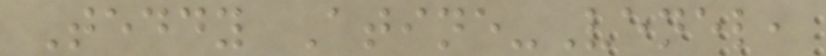Teddy Atine-Venel,
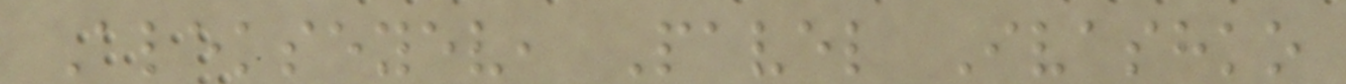Alekseyev, Pavel Ivashko
